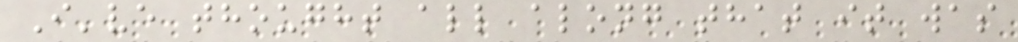I've thought all along that it was
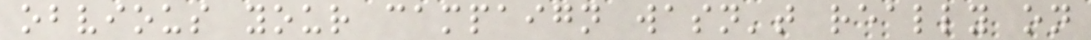obvious your campaign wasn't really on
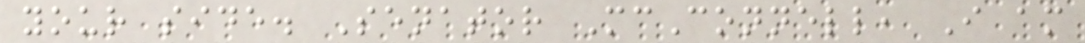your side. Senator McConnell, I am
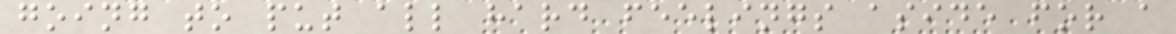going to put all hard feelings aside for a
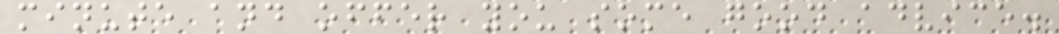minute and offer you some good advice.
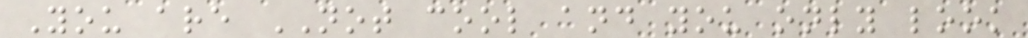You are NOT cool and you only look
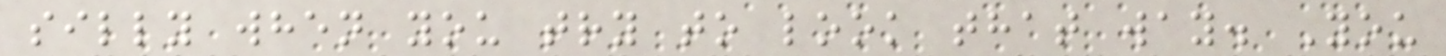silly when you try to look that way. You
